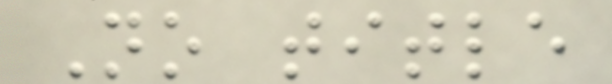No title
